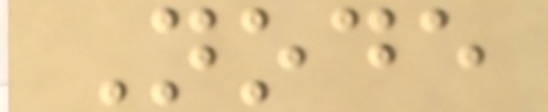Node
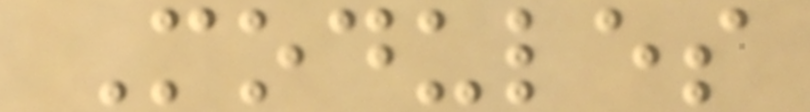Modules
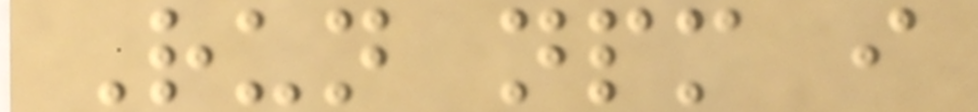Run npm i
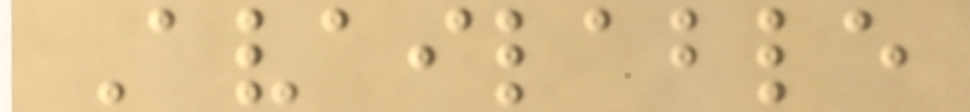Available
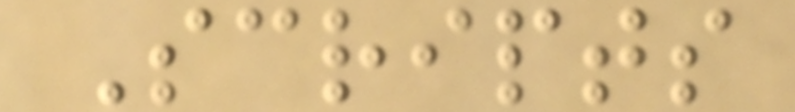Scripts
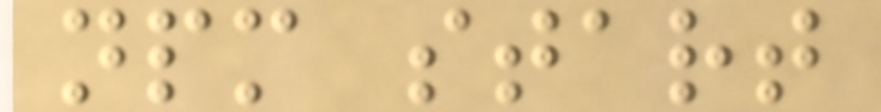npm start
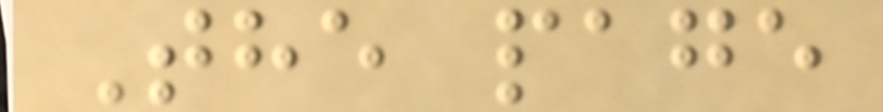The page
